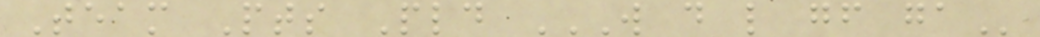Team Pts Pld W D L GF GA
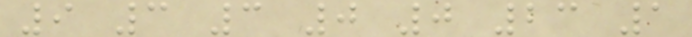9 3 3 0 0 23 1
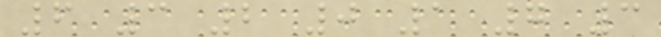6 3 2 0 1 7 3
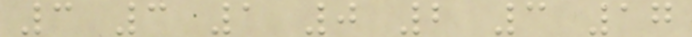3 3 1 0 2 3 17
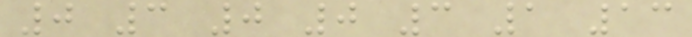0 3 0 0 3 1 13
